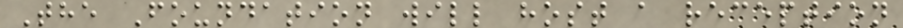The Foundation will host a reception
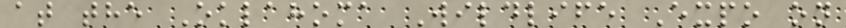at the Oklahoma Wildlife Expo on
